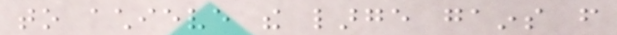to achieve the large gains from
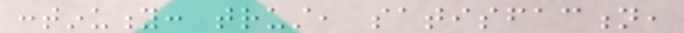continuity: trust, satisfaction,
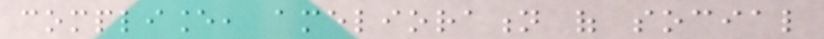compliance, amelioration of social
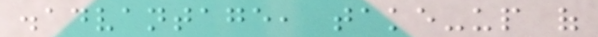disadvantage, take-up of
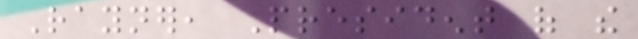Rayner, President of the
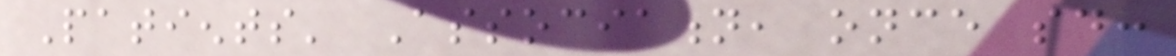Patients' Association, once said:
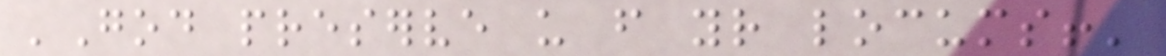'God preserve us from your locums!'
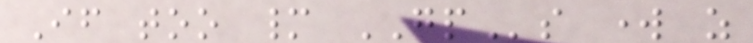If too many GPs work as
